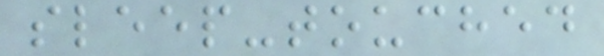sleep-touched
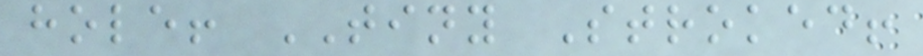hole! TINY Stroked!
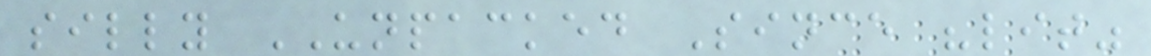silly UNPACKED Since "lit"
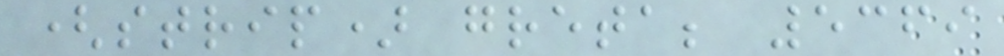(strip) greta; 5369
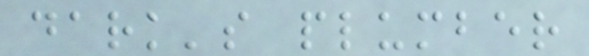dark's plumber
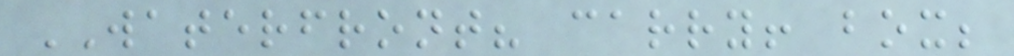WATERFRONT? carry! box;
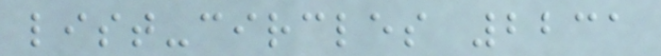list-circles 2231
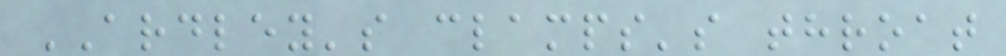ARDLEY's clamps's throat
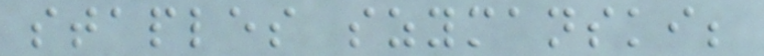staples szymanski;
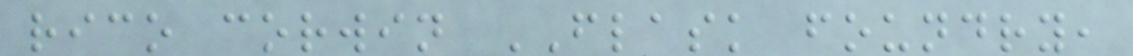rico corwin FLASK foundry,
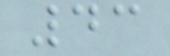43
